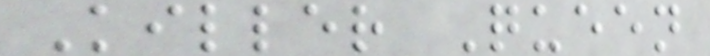Killer Queen
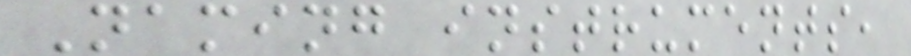Naming instruments,
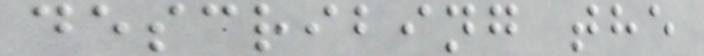describing the
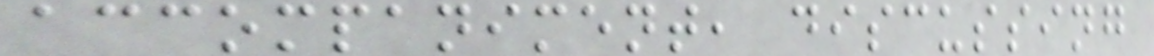accompaniment, discussing
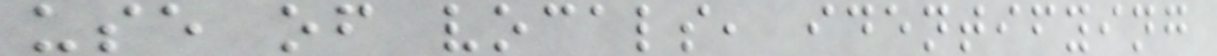use of vocals, identifying
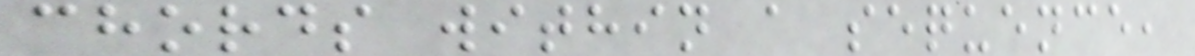chords within a sequence,
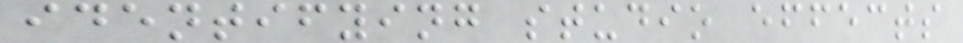identifying studio effects
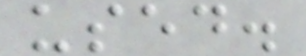used.
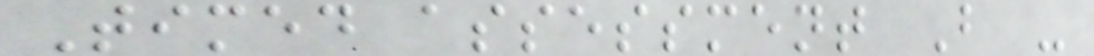Timed assessment B -
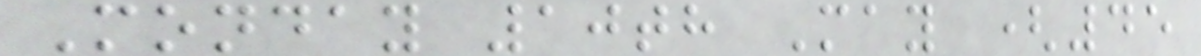Monday 10th May (45
